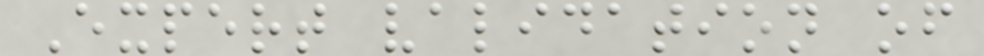Expert validation of
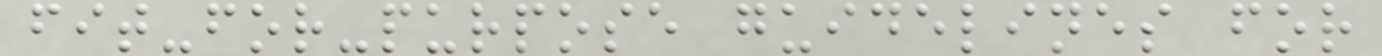fit-for-purpose guidelines for
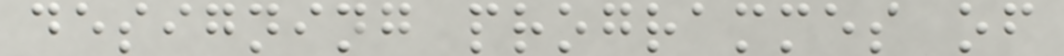designing programmes of
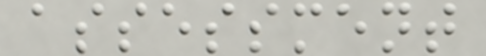assessment
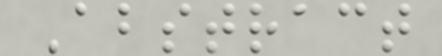Abstract
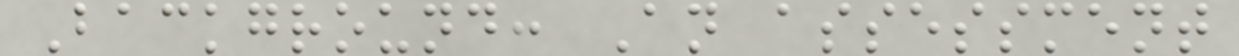Background: An assessment
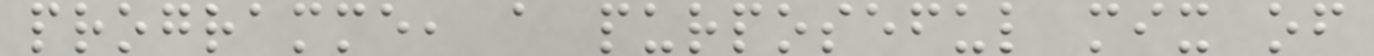programme, a purposeful mix of
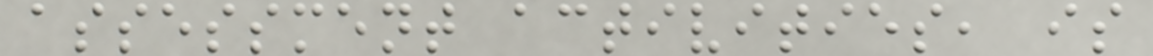assessment activities, is
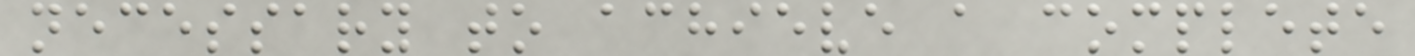necessary to achieve a complete
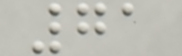71
